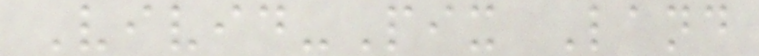Vivid-Pix Land
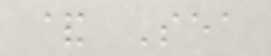& Sea
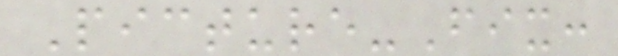Picture-Fix:
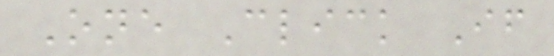One Click If
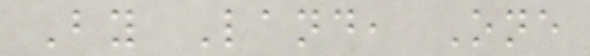By Land, One
